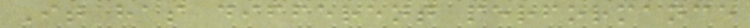It has different performance
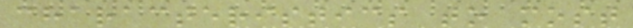characteristics to most
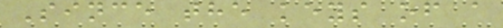Since the keys of a
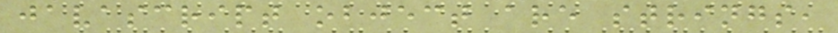javascript object are strings,
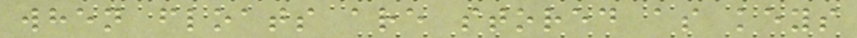when floats are stored as keys
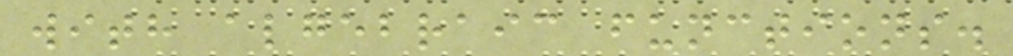with algebraic functions.
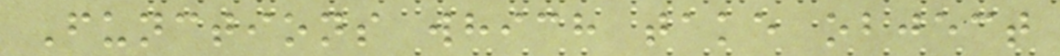Functions which take object
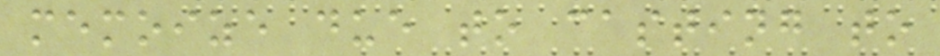memoize due to casting to
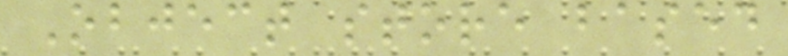Object store based
